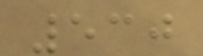530
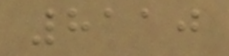8110
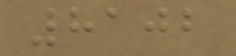8102
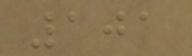101
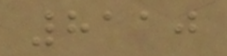8110
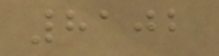8102
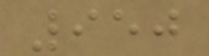950
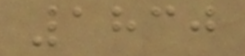1830
